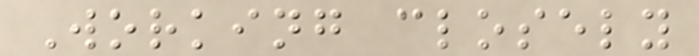Working closely
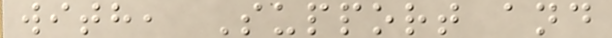with, Support and
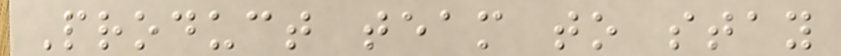Product team to stay
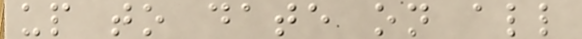up to date on all
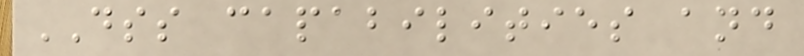DSS capabilities and
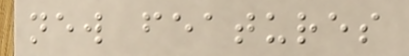new features
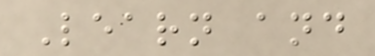Learn and
